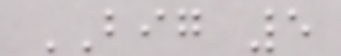BIG 5
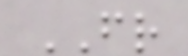FR
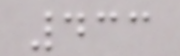433
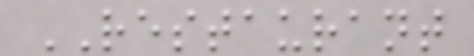RESTAURANT
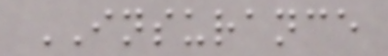INSURANCE
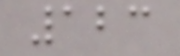123
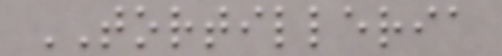TORTILLERIA
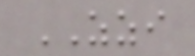ZZI
